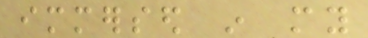immersed in my
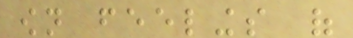own feelings of
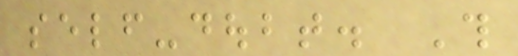self-doubt. This
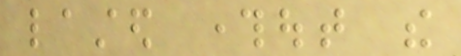lasted throughout the
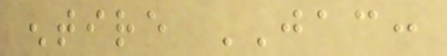entire JAC:
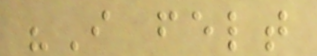"I felt
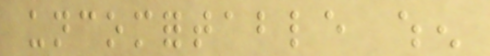uncomfortable when
